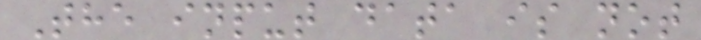The input data is not
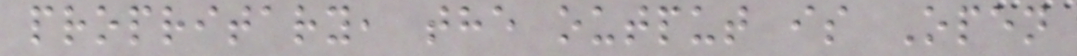propritary, the output is Open
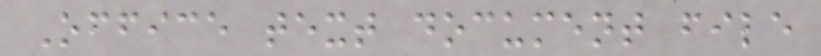Office text document file
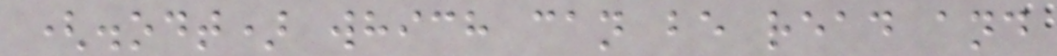(.odt) which can be read and
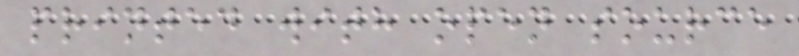printed with open source
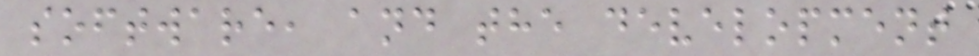software, and the development
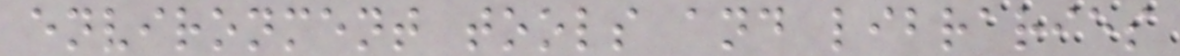environment tools and libraries
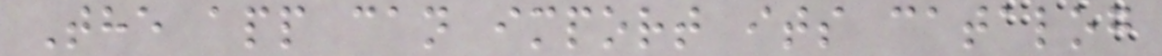The app can import its catalog
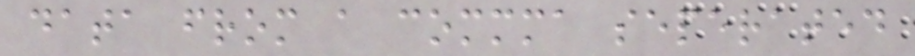data from a commma seperated
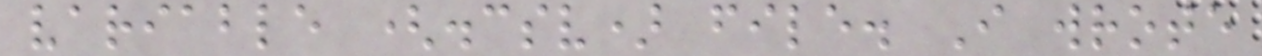variable (.csv) file. I wrote
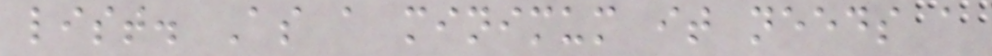list. As a minimum it needs a
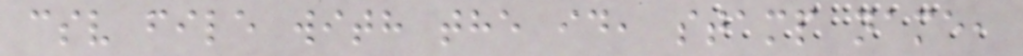csv file with the id, stamp name,
